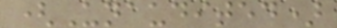(Unaudited)
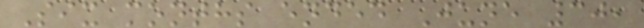Six months ended June 30,
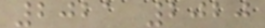2021 2020
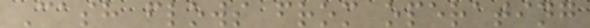Cash flows from operating
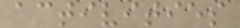activities
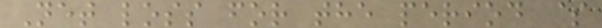Net loss for the period $
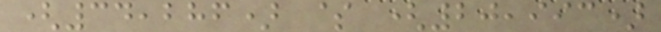(34,286) $ (20,993)
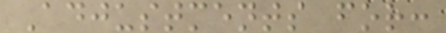Adjustments for:
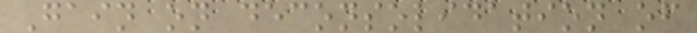Gain on deconsolidation of
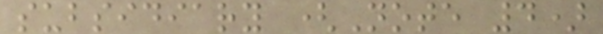subsidiary (Note 4)
